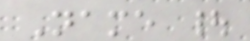Name |
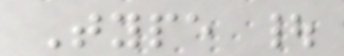Type |
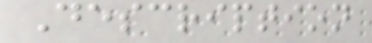Description
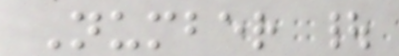Number |
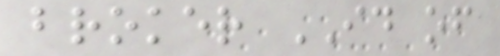broker ID of
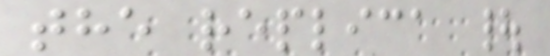the replica |
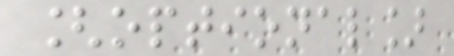[optional]
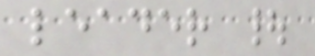leader |
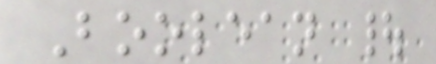Boolean |
